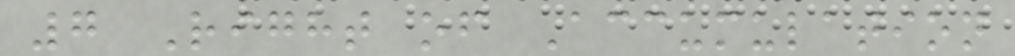7 Right of Accumulation
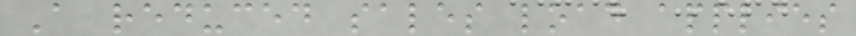A reduced sales load applies
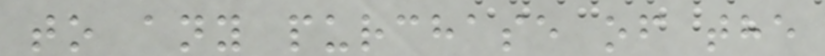to any purchase of the
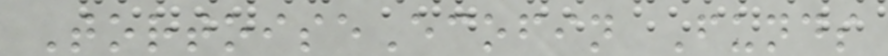TortoiseEcofin Funds
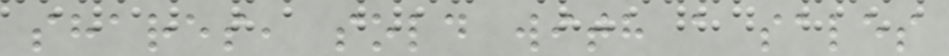shares, sold with a sales
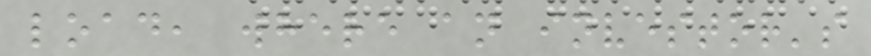load, where an investor's
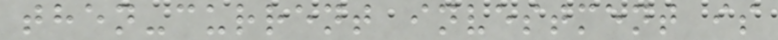then-current investment is
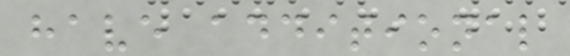have additional
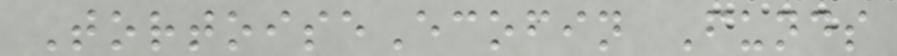TortoiseEcofin Funds
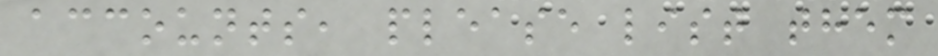accounts, please list them
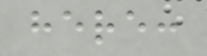here:
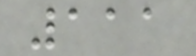111
